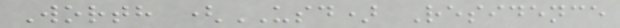Worth (USD) Residence
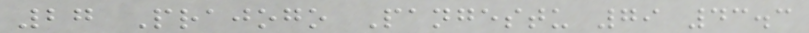27 Prajogo Pangestu 79 43.3
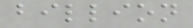billion
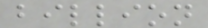billion
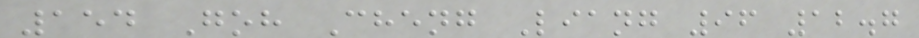154 Goh Cheng Liang 96 12.7
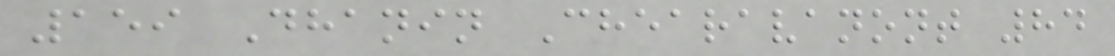159 Dhanin Chearavanont 84
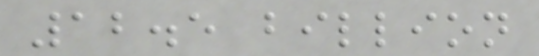12.5 billion
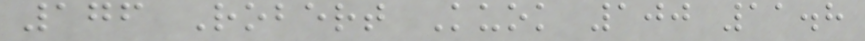176 Robert Kuok 100 11.8
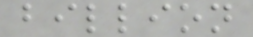billion
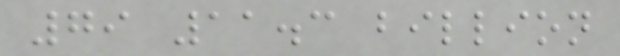79 11.3 billion
